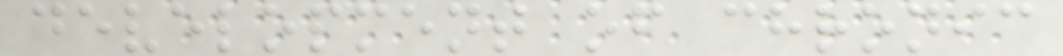development of chronic
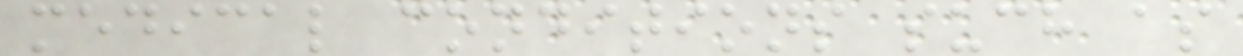medical conditions such as
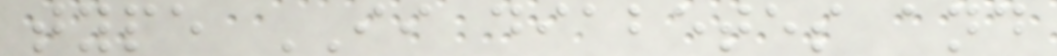type II diabetes and
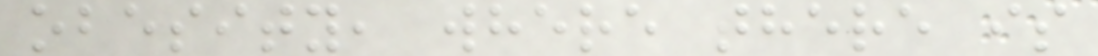obesity, where there is
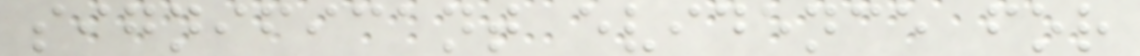significant evidence for
